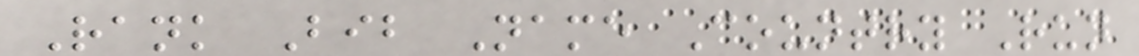Rank Bib Name Country Run
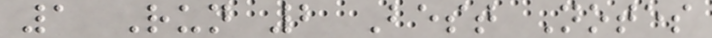1 Run 2 Best Notes
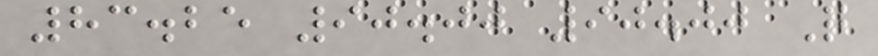83.25 90.00 90.00 Q
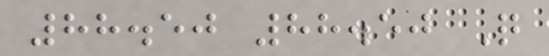88.50 88.50 Q
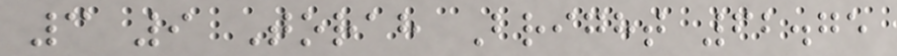3 9 Torah Bright 62.75
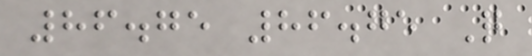86.75 86.75 Q
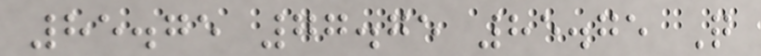85.75 77.75 85.75 Q
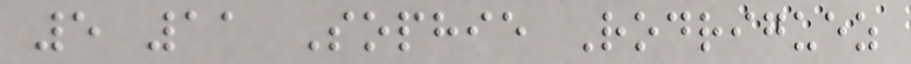5 11 Sophie Rodriguez
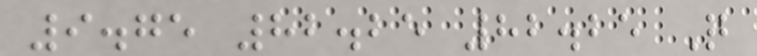9.75 82.25 82.25 Q
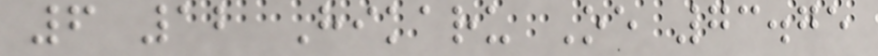6 12 Hikaru Oe 73.75
